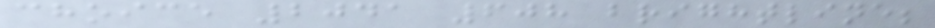choice 2041 608 brightline;
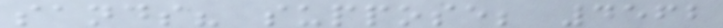sands? suppose; 4562
